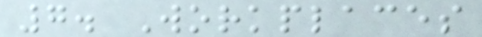7. Workplaces
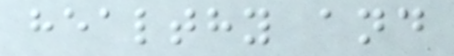healthy and
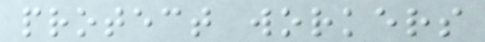protect workers
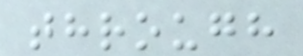through
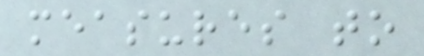measures to
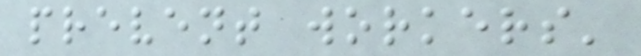prevent workers'
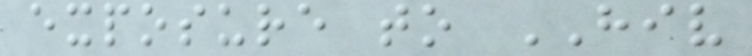exposure to HIV
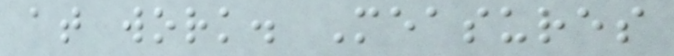at work. Measures
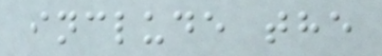include the
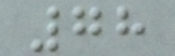78
